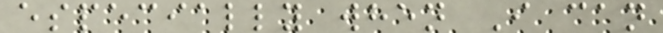especially when I can
